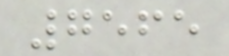7565
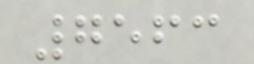7563
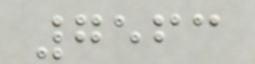7563
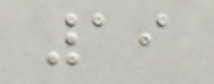19
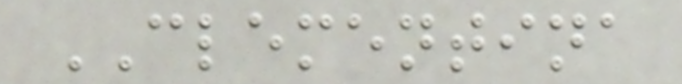CLEMENTINA
